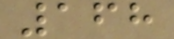168
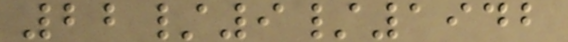22/9/1942
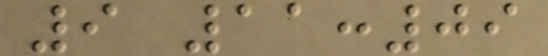9 11:09
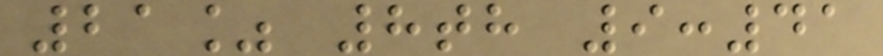21% 8th 9:41
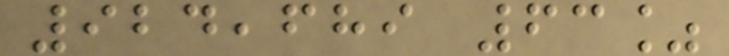924,689 63%
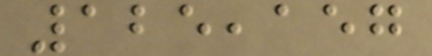125,157
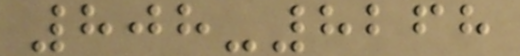808-8268
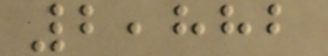2,882
